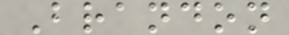Brandon
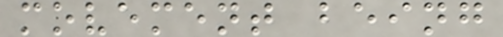movement being
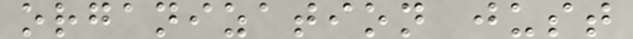organization just
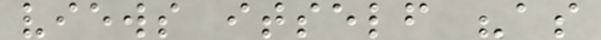views itself "as
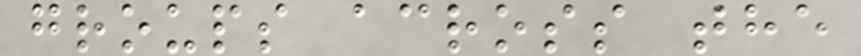groups across the
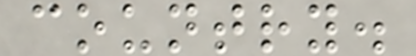country.
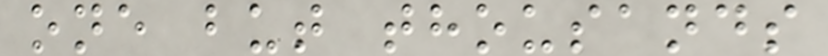one but thousands
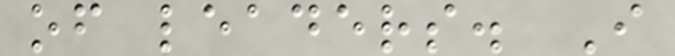of leaders. I
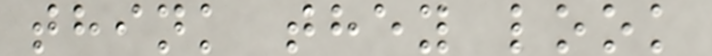think they look
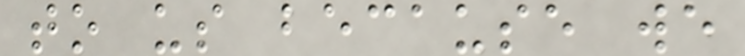to us because we
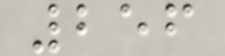256
